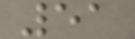51
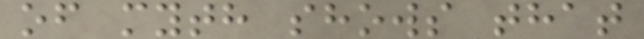of myth shows that
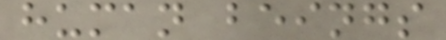human beings
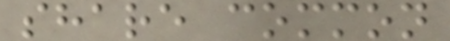share common
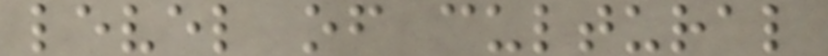level of cultural
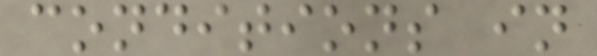conditions in
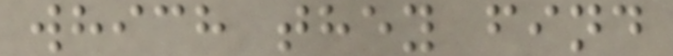which they find
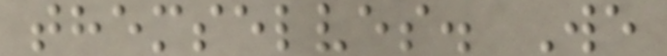themselves. We
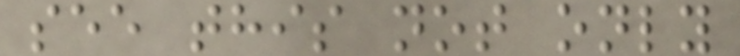see this not only
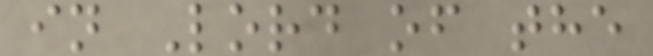in Lord of the
